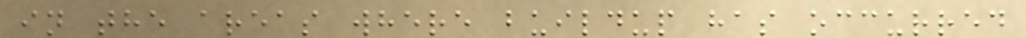in the areas where buildup has occurred
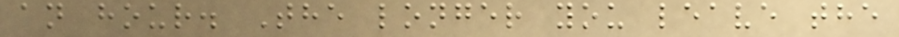an hour. The longer you leave the
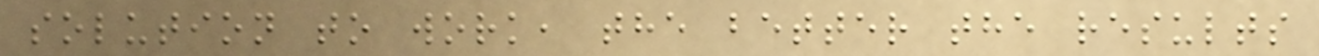solution to work, the better the results
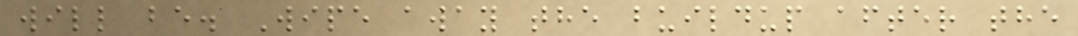will be. Wipe away the buildup after the
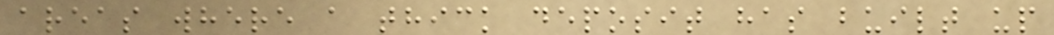areas where a thick deposit has built up
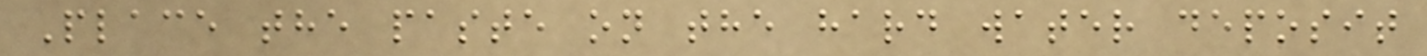Place the paste on the hard water deposit
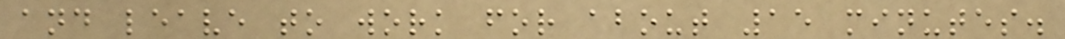and leave to work for about 15 minutes.
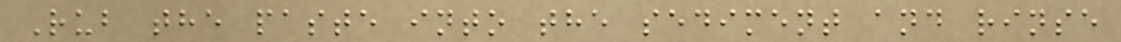Rub the paste into the sediment and rinse
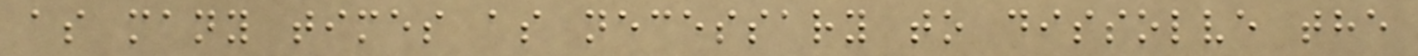as many times as necessary to dissolve the
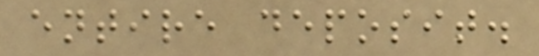entire deposit.
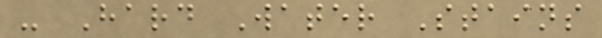- Hard Water Stains
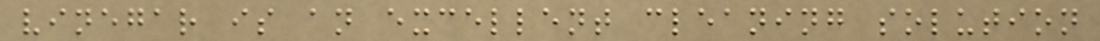vinegar is an excellent cleaning solution
